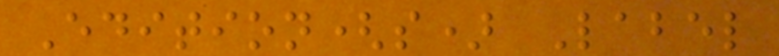Edition(s) Label
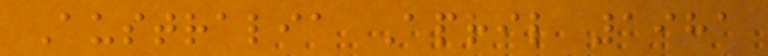Australia April 1981
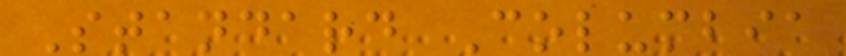Standard Columbia
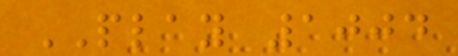PLAY 1004
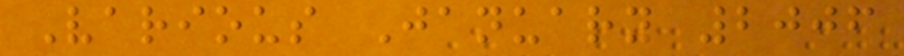Various January 2006
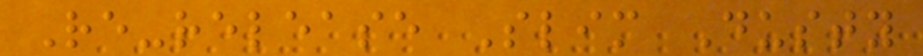Re-release Slim Dusty
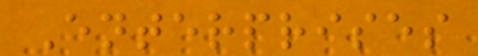Enterprises
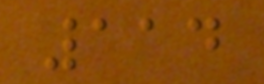114
